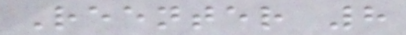Reenter 8
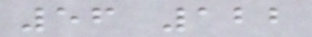56 122
